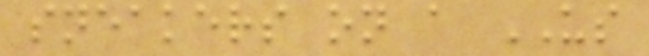sneakers on a US
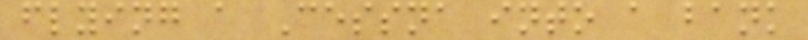flying a Cessna into a bank
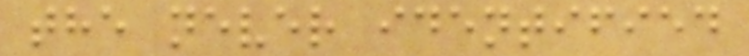the never identified
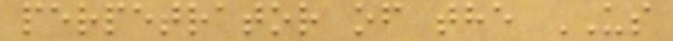perpetrator of the US
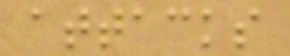attacks
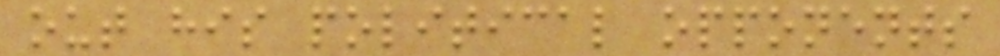out his political opponents
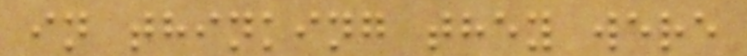in thinking they were
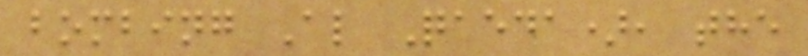bombing Al Qaeda), the
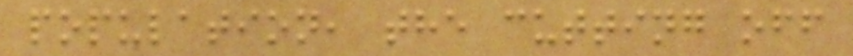population, the cutting off
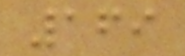169
